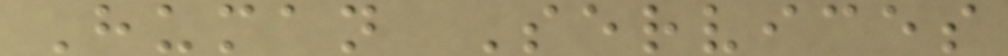Human Services
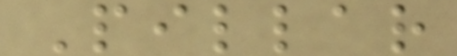Pillar
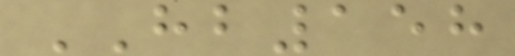HB158
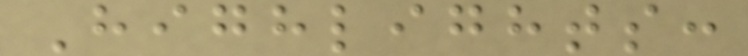Highlights:
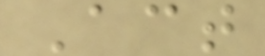Act
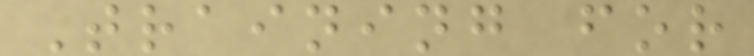Training for
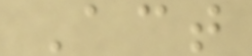Act
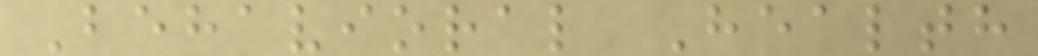Behavioral Health
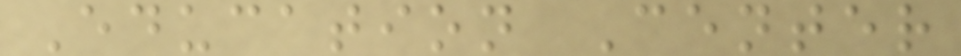Education Center
